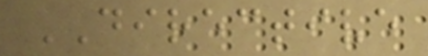DIRECTIVE
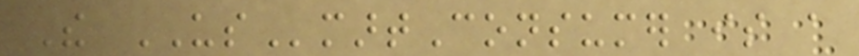The USmartConsumer is a
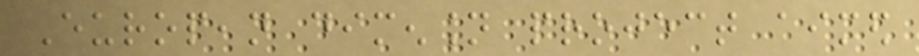European dimension project aimed
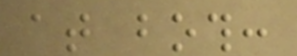at both:
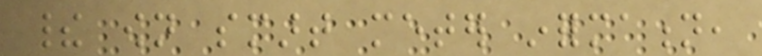their own smart meter information,
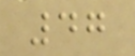47
